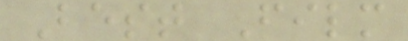Best Film
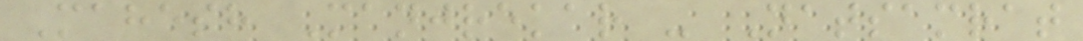Mahesh Manjrekar - Natsamrat
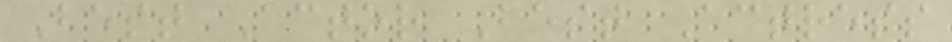Best Actor Best Actress
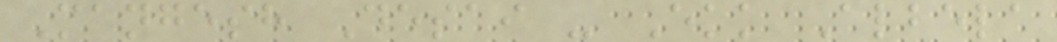Mangesh Desai - Ekk Albela
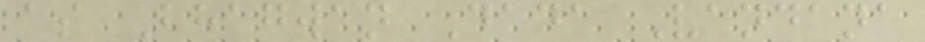as Bhagwan Dada Vandana
